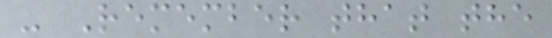- Remember that the
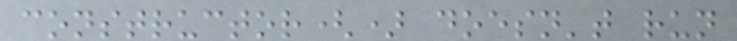constructor() doesn't run
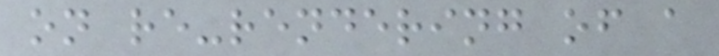on re-rendering of a
